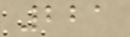221
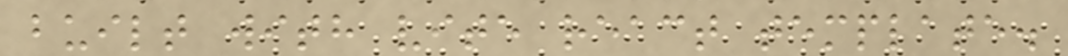built with vite react template.
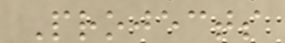Projects
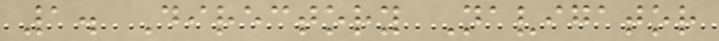1. Directory Navigator
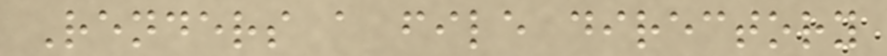Renders a file directory
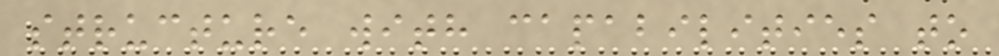structure with capabilities to
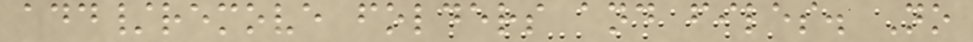add/remove folders and files. No
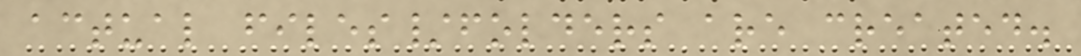actual files/folders are created.
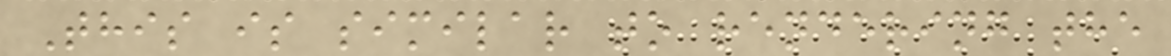This is similar to rendering the
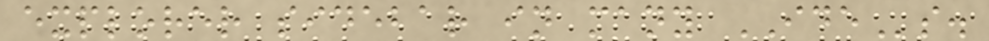explorer sidebar in many IDEs.
